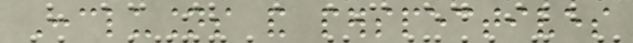Conclusions and perspectives
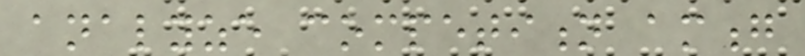analyze competition among
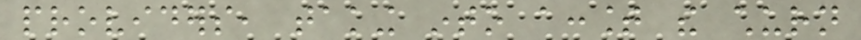providers, taking into account the churn
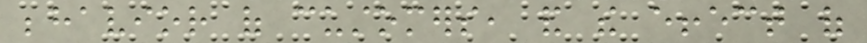behavior of customers, and the effect of
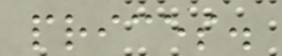prices.
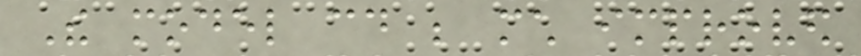The model could be much improved
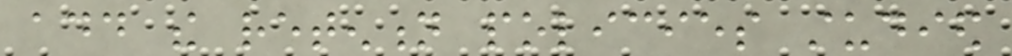add the retention policies studied
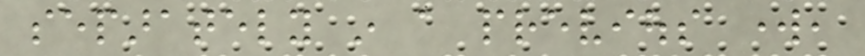separately in a previous work,
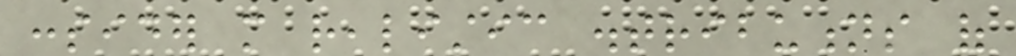consider more realistic distributions of
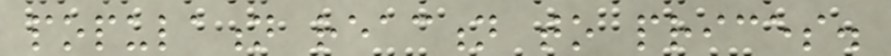population reaction to prices.
